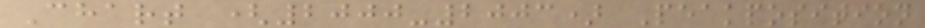Chart (2000-2003) Peakposition
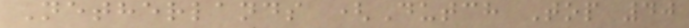Netherlands (Dutch Top 40
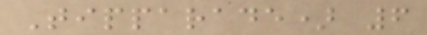Tipparade) 6
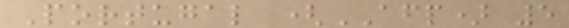Portugal (AFP) 5
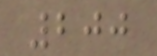200
